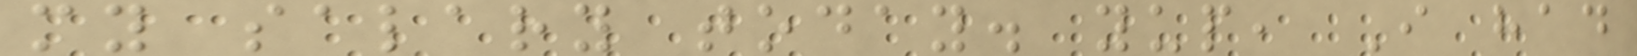my salary today. yup, I had
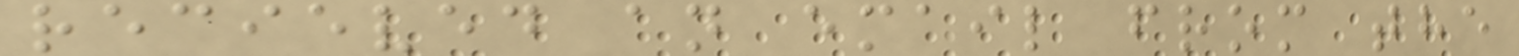recieved an email from the
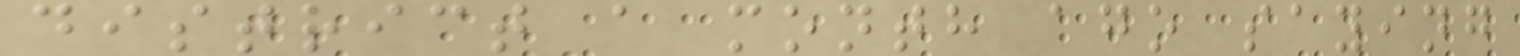district a month ago saying
